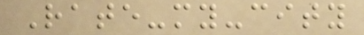Rate-my-city
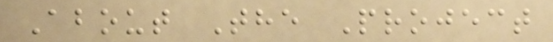About The Project
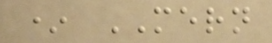* MERN
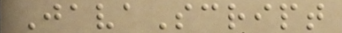JavaScript
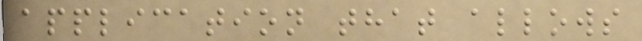application that allows
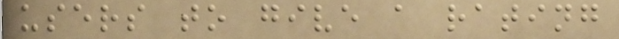users to give a rating
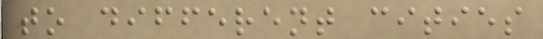to different cities
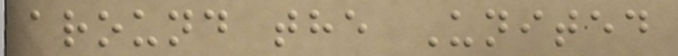around the United
